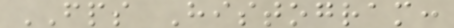FPS Histogram:
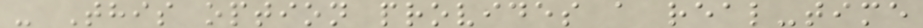- This option provides a real-time
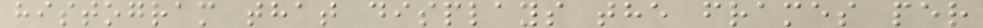histogram that displays the frames per
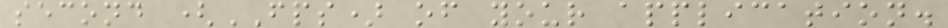second (FPS) of your application.
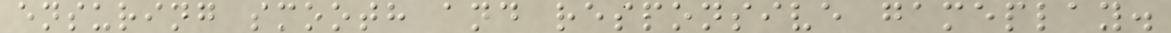ensuring smooth and responsive gameplay.
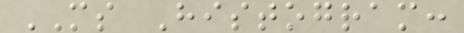MS Histogram:
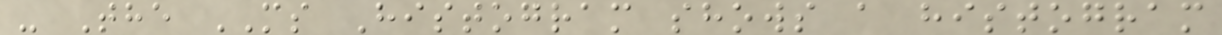- The MS Histogram shows a histogram
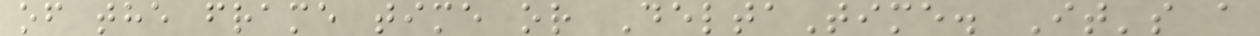of the frame time or DeltaTime. It's a
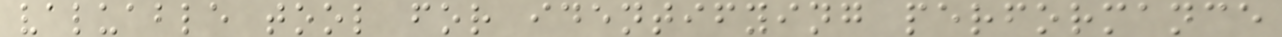valuable tool for identifying performance
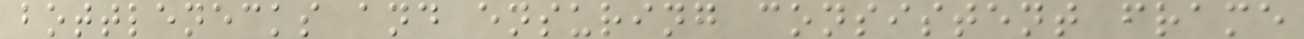bottlenecks and ensuring consistent frame
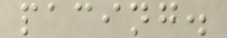pacing.
